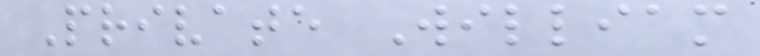Private William
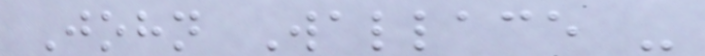John Wallace -
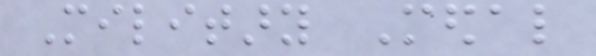Military Medal
